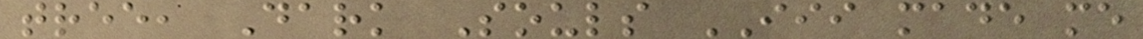tree, Dark Souls III made me
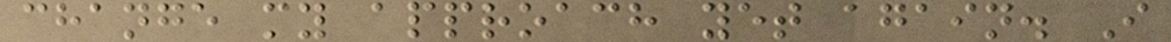change my approach yet again. I
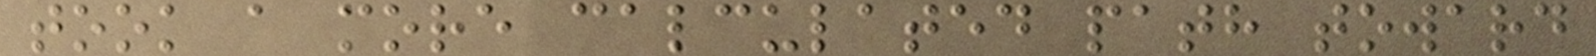took a more calculated path toward
